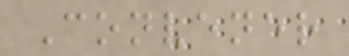Convener
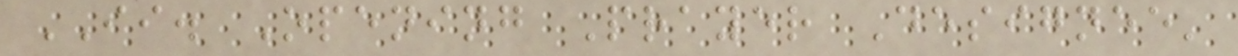II. Opening Prayer Designee'
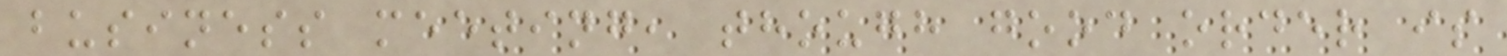business meeting, though good order is
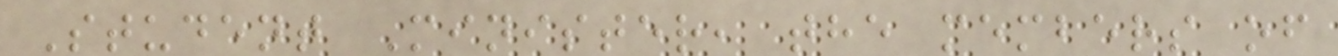Student Minister, the members of
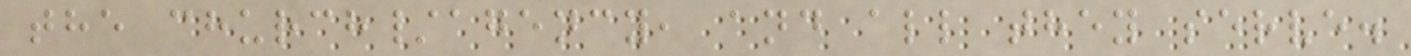the church/agency, and all they serve.
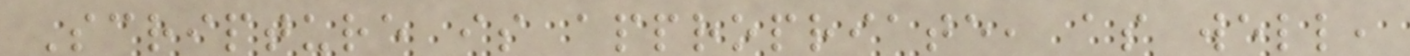Scripture is appropriate, as well,
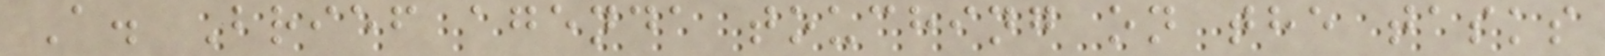A. Brief agenda touching on the tasks
